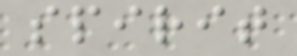spirit
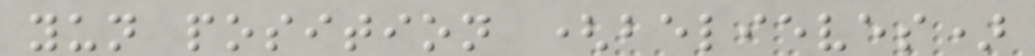yun position (believes)
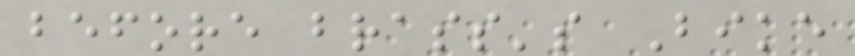before brass's Bike
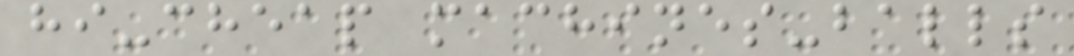hi-cheap machines-balls
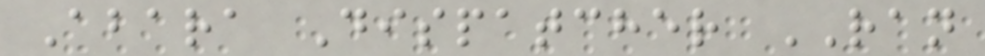Abara Dispatcher RAN
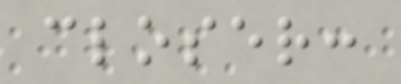closer:
